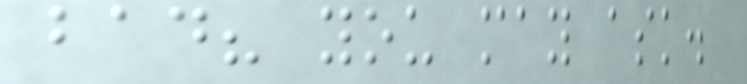bad? you may ask.
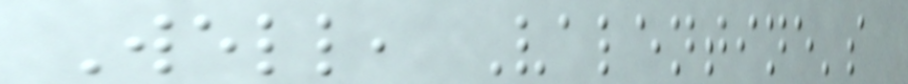Well, Valentine's
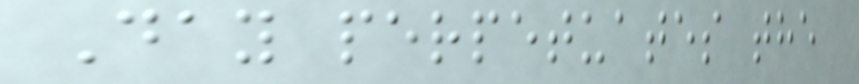Day perpetuates the
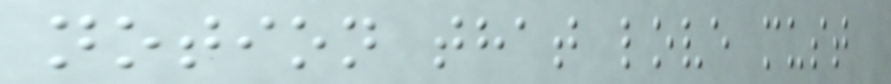notion that love must
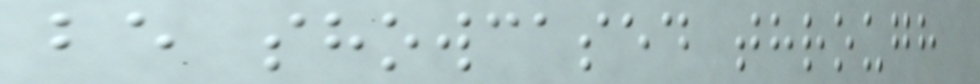be showcased through
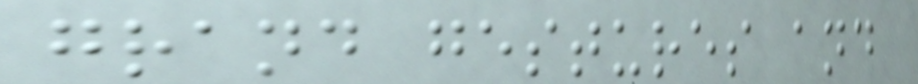grand gestures and
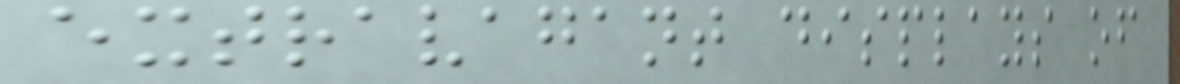extravagant displays of
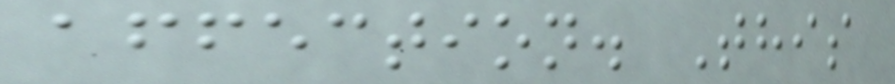affection. This
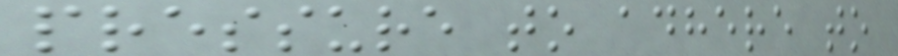pressure to adhere to
